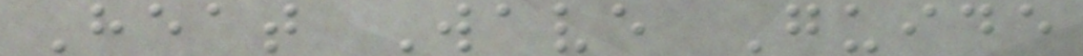Heat Wave Guide
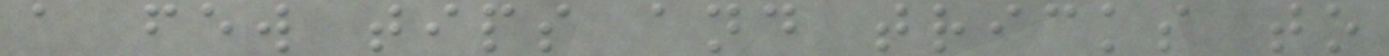a few tips and tricks to
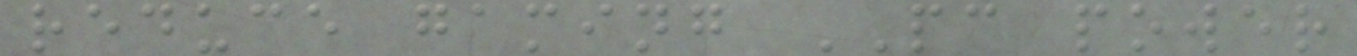reduce gaming PC power
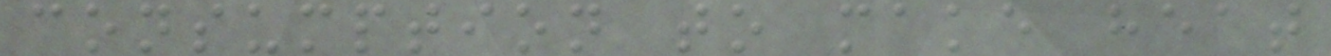consumption to make heat
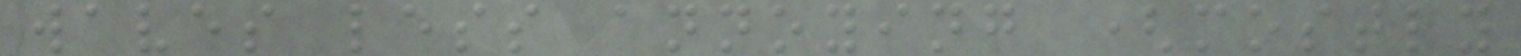waves less annoying (mostly
